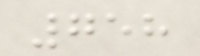758
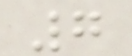7
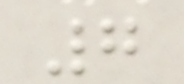7
